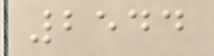2544
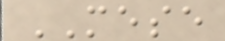MESE
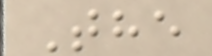The
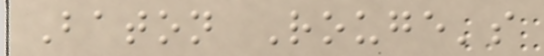Baton Rouge's
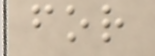for
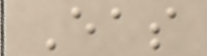Eas
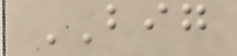BIG
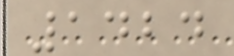1424
